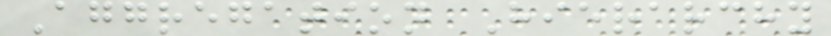Aggregation Hierarchy
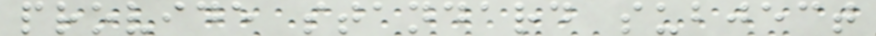provide standard subject
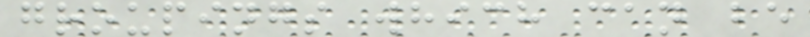groupings which can be
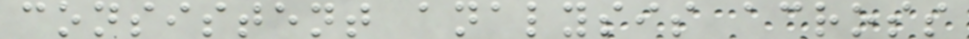consistent analysis across
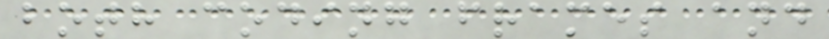both coding frames and
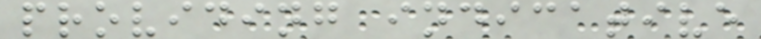providing indicative
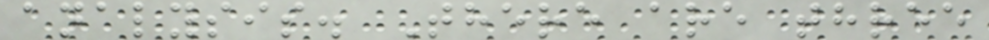analysis. There are three
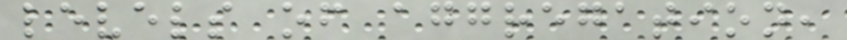levels of aggregation,
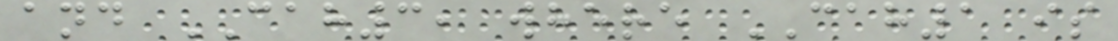and CAH3, where CAH1 is
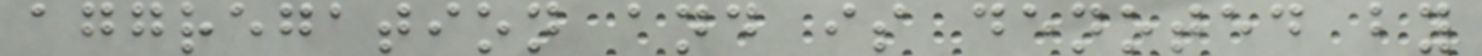aggregation and is denoted by
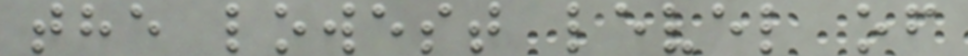the lowest level of
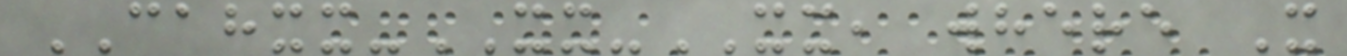CAHXX-XX-XX, where X
